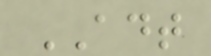ADT
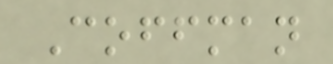Coffman
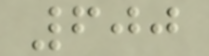600
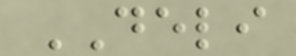DELI
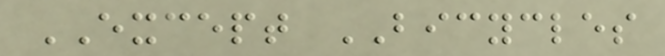EXCEPT BICYCLES
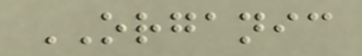ORGANIC
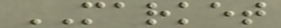MARKET
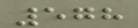578
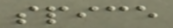spice
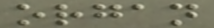organ
